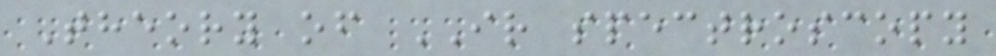Theory of IR spectroscopy
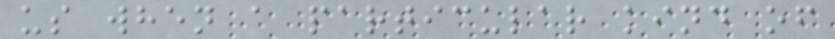us when a particular kind of
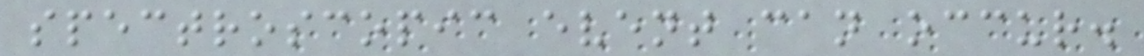spectroscopic event can occur.
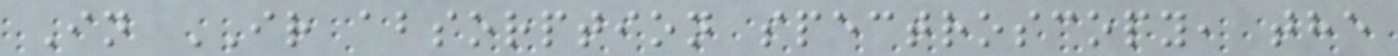In IR absorption spectroscopy, the
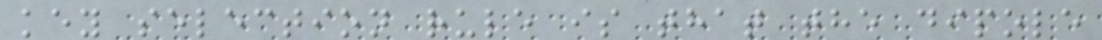key selection rule is that the dipole
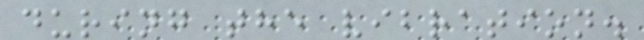during the vibration.
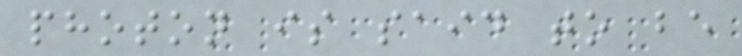photon is said to be
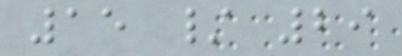15 / 29
